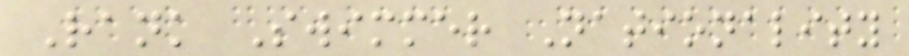Rank Swimmer Nationality
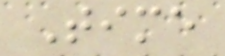Time
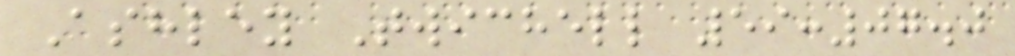Ashley Twichell 59:07.0
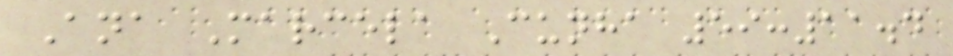Ana Marcela Cunha 59:11.4
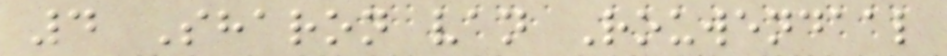4 Sharon van Rouwendaal
